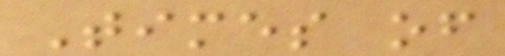Times of
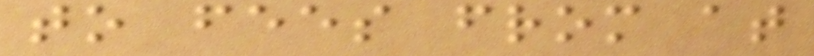to fees from at
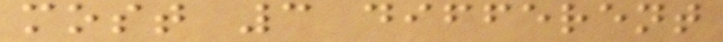most 3 different
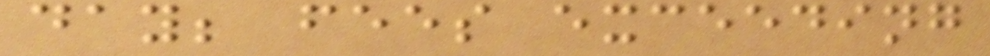day; fees exceeding
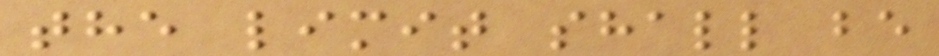the limit shall be
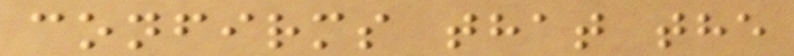confirms that the
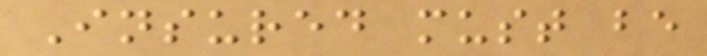Insured must be
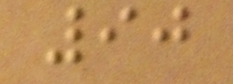90
